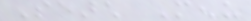Search Menu
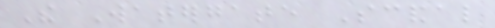The Watergate Scandal
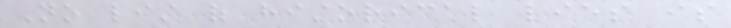No list of historical lies is
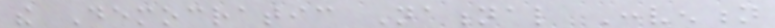the Democratic National Convention
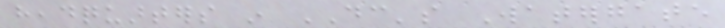headquarters in DC's Watergate
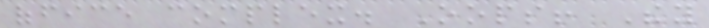office complex. Oops! They
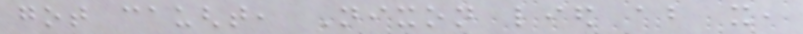got caught, Nixon lied about it,
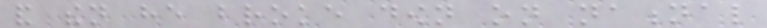and then he broke down on national
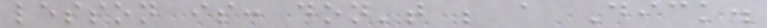lesson is: don't be a Dick.
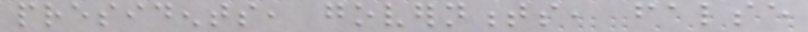presidents, governments, false
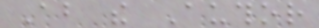About the Author
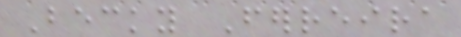Becky Ferreira
